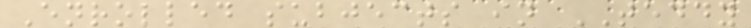Enrolled subjects in TEDDY
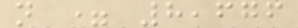n = 8,676
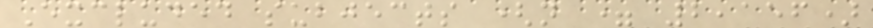Excluded subjects (n = 2,156)
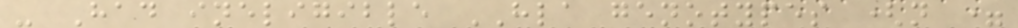- Had ineligible HLA genotypes (n =
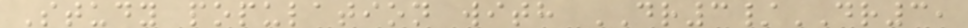Study population with DR3/DR3,
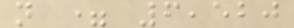n = 6,520
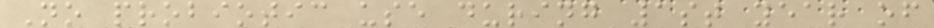No probiotic use during 1st year of
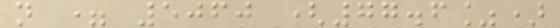n = 5060 (77.6%)
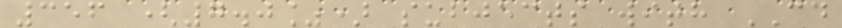356 (7.0%) subjects with CD
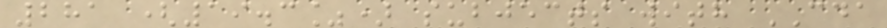281 (19.3%) subjects with CDA
